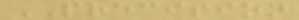PRECISION
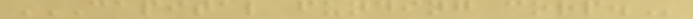CAPITAL FUNDING CORP.
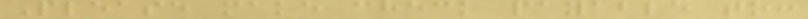Please make check payable to:
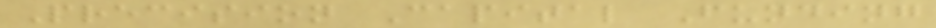Precision Capital Funding
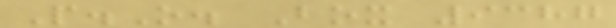P.O. Box 9387
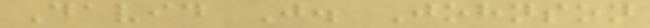David J. Johnson
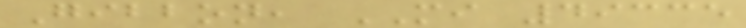Gibbon, MI 49335
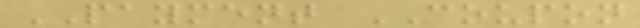PAYMENT COUPON
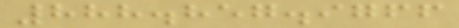888.857.9766
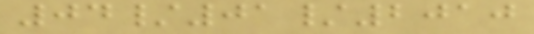04/01/2010
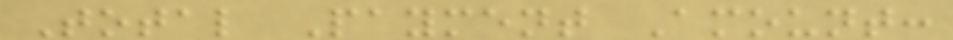Total Payment Amount:
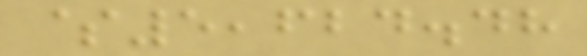$5,624.48
